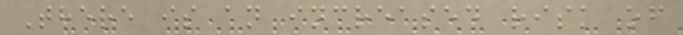There is an increased risk of
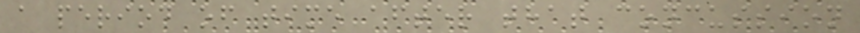a period of time after that concussion
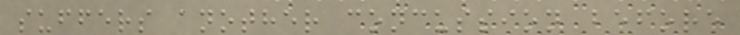suffers another concussion before
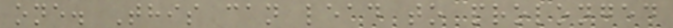one. This can lead to prolonged
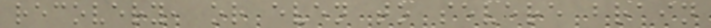recovery, or even to severe brain
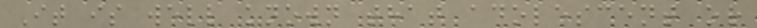It is well known that adolescent or
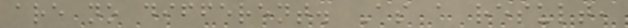are no different. As a result,
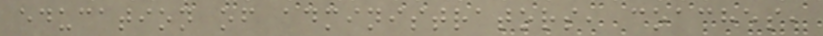education of administrators, coaches,
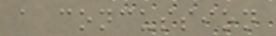a concussion
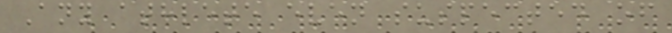Any athlete even suspected of
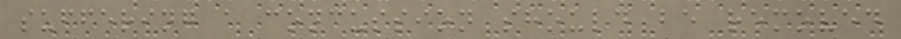suffering a concussion should be removed
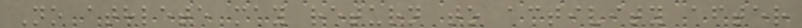No athlete may return to activity after
